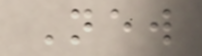New
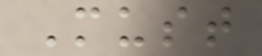Must
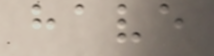have
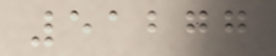51277
